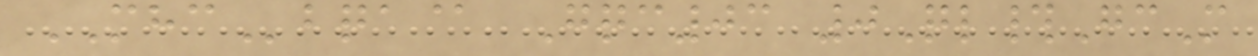MHCbqa@ Gqc03 0Ql#GcM
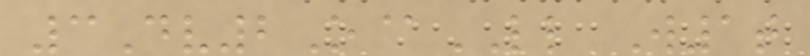3Dv2O@LL W1t
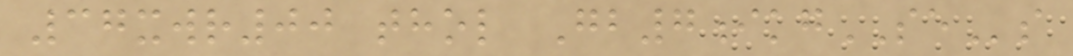37xwr00 thol Gb7ikgSEs
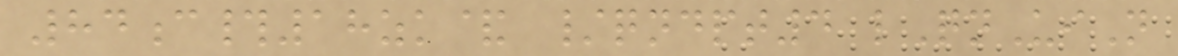84c#18zk& /qndpt4 lQnUiN
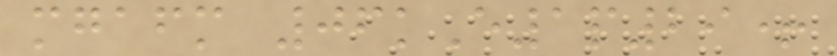mgafm 06kE1p29+
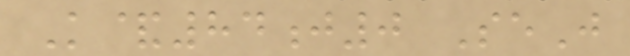K&84j0 SeJ
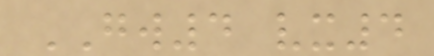GW4 vx4
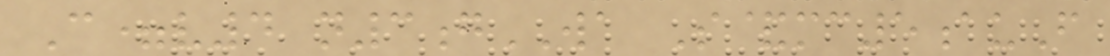C=v4 n3gWA S&mc5auF
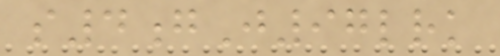s4gJ97lrk
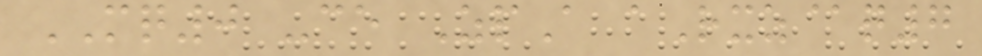MQ0 -ce ZpA aRxz@q7
